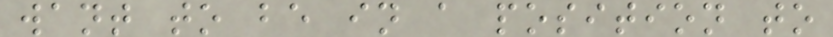want to be in a position to
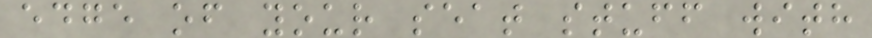edge of your seat stuff with
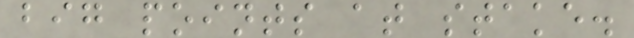big points at stake.
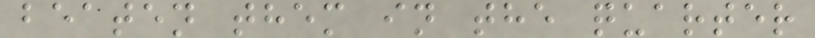beaten them in the quarter
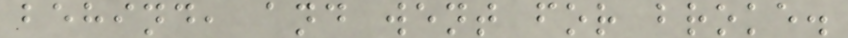behind, and went for broke.
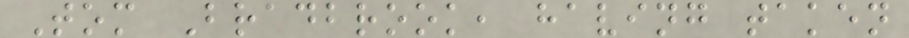Tom Bradbrook, having taken
